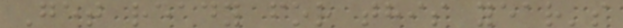Get ready for this year's
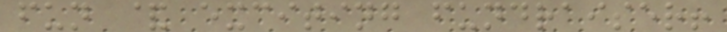fun & exciting fundraiser!
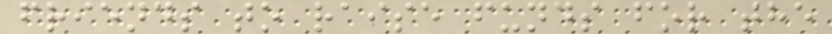friends to raise funds for the
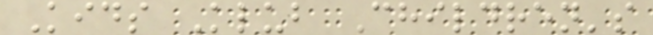Kids Klub Children's
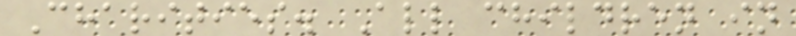Charities. All children in
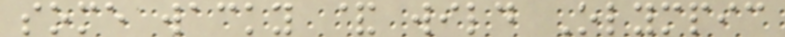some wacky & wild Olympic
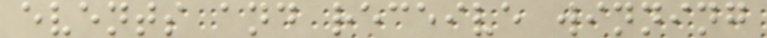events and receive winning
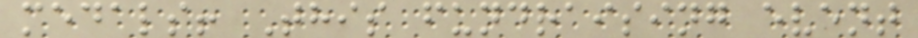medals! This fundraising event
